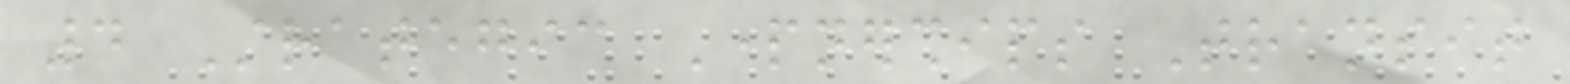4 Strategic Partnerships Transit
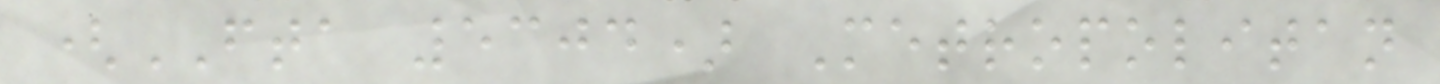(FTA 5304) Metropolitan
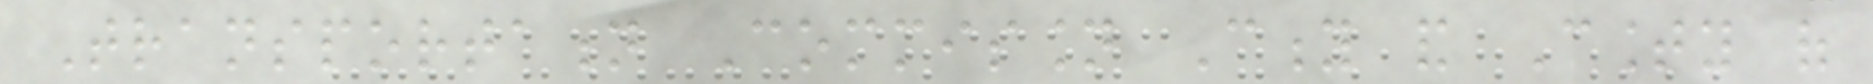Transportation Commission City and County of
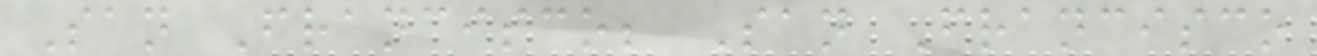San Francisco; San Francisco
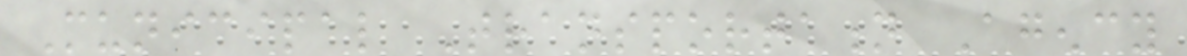Municipal Transportation Agency
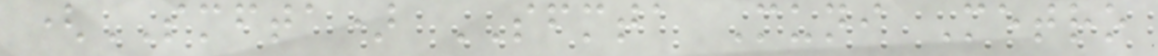(SMFTA) SFMTA Muni Metro
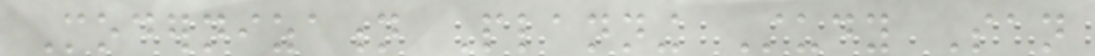Modernization Planning Study San
